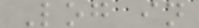Log in
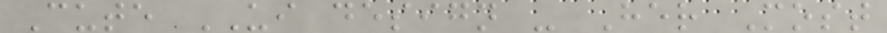Cute UI design - Her Most
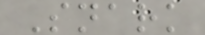Snark
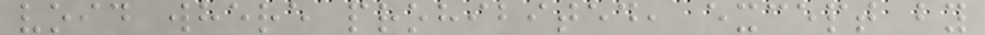void where prohibited, except by
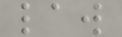law
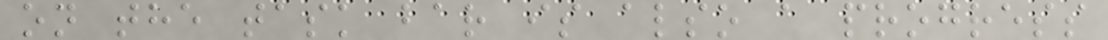on the task bar is also a progress
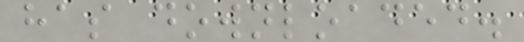has downloaded.
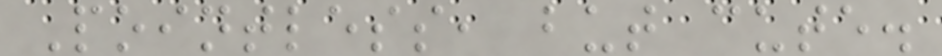Pointless, but cute.
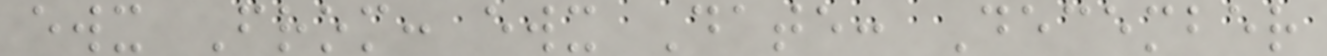ewx From: ewx Date: December
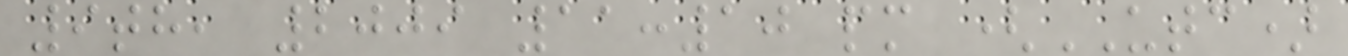9th, 2009 11:10 pm (UTC)
